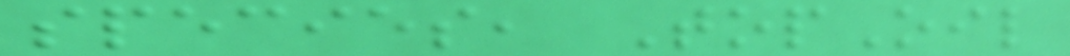species, TopOil
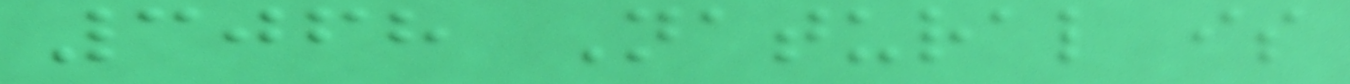3068 Natural is
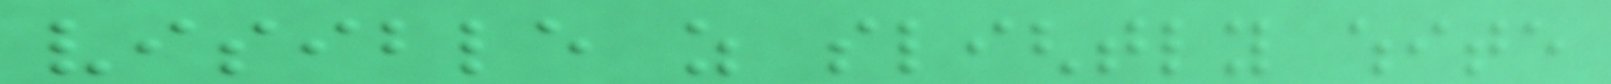visible as slightly white
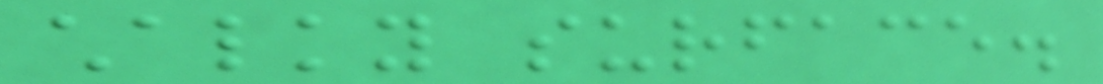chalky surface.
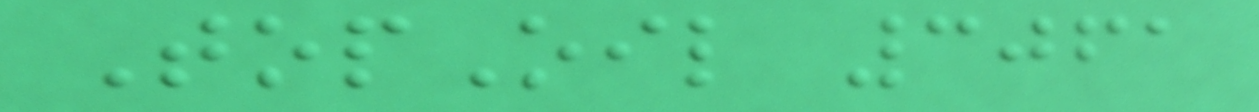TopOil 3061
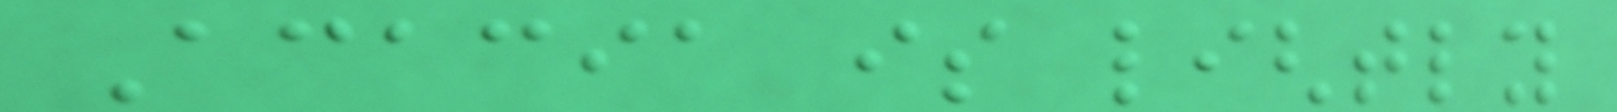Acacia is lightly
